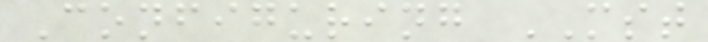Configuring MST
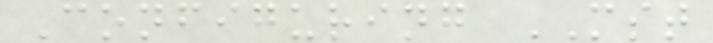Configuring MST
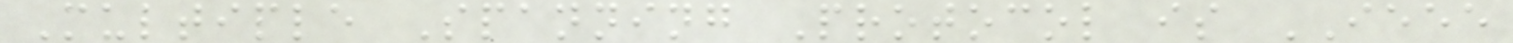Multiple Spanning Protocol is IEEE
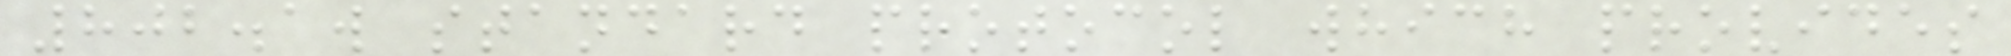802.1w standard protocol which provides
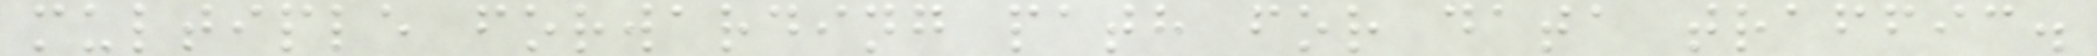multiple forwarding path for data traffic.
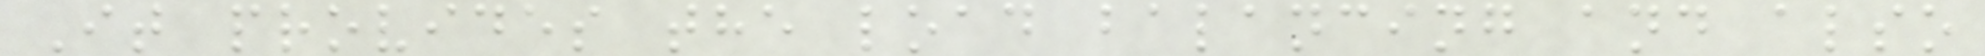It provides the load balancing and also
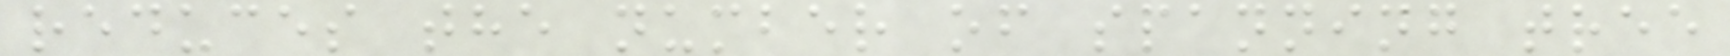reduces the number of spanning tree
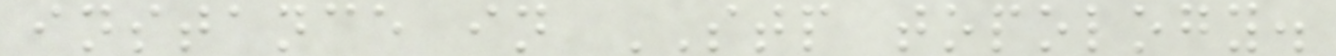instance in STP topology.
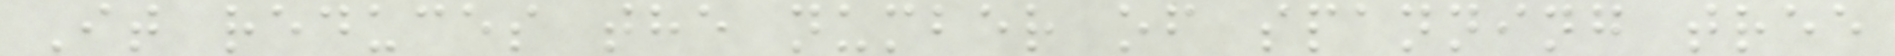It reduces the number of spanning tree
